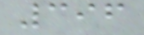396
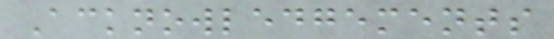Acknowledgements
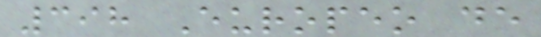398 Europeo de
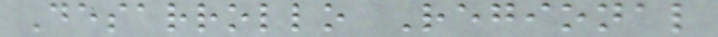Desarrollo Regional
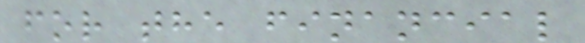for the financial
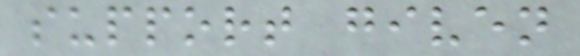support given
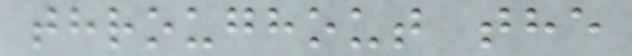throughout the
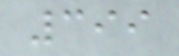399
